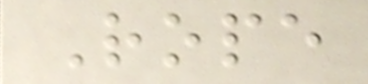Rope
